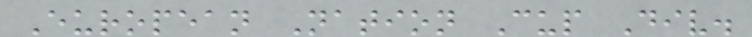European Nation Cup Div.
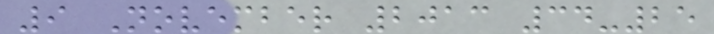9 November 2013 34-25
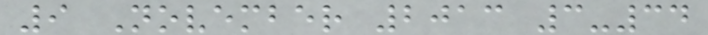9 November 2013 3-34
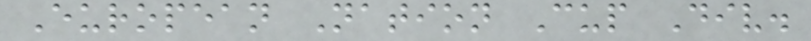European Nation Cup Div.
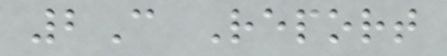2C Report
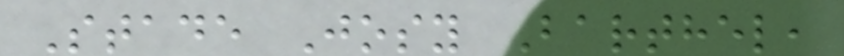Stade Josy Barthel,
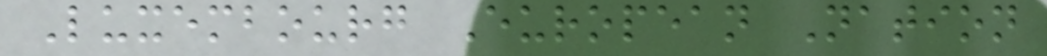Luxembourg European Nation
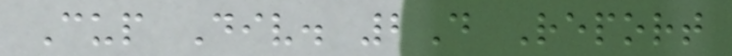Cup Div. 2D Report
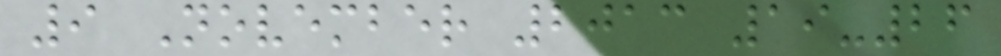9 November 2013 19-26
